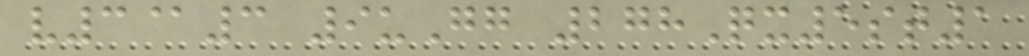v3@3 9uGg 278Qx5st1
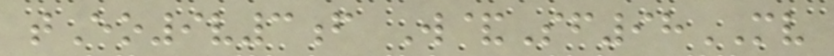tEo9v3f W&Sf98MV
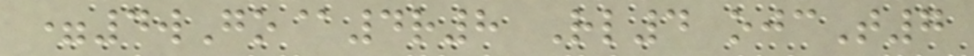=4wGo@4r8 Rl4 ojcT7
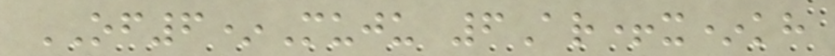OF6*Muju 6Ar+x*kh
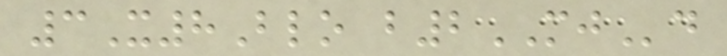3X8Blo b2MJd
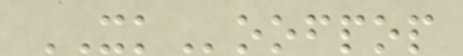XKoofpop
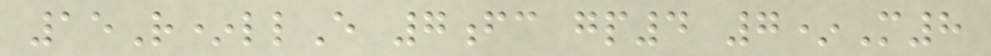15R*llE 7fc gp4 7*M8
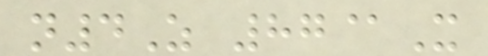n4Z 87@X
